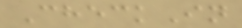CheckIn
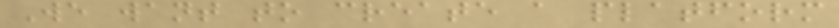We want to create a platform
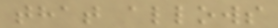that allows
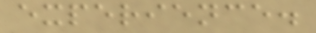experience.
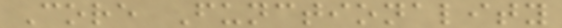Core Functionality
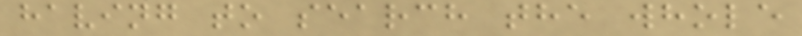having to search the whole
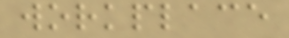workplace
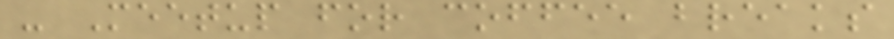- Meetup for coffee breaks
